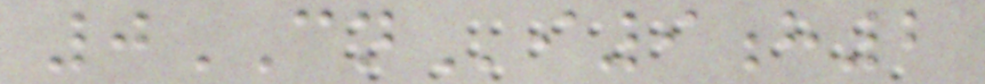0CNi9h2
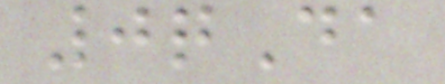0qDa
